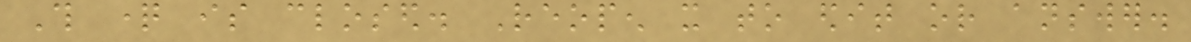This question is closed. Reopen it to edit or answer.
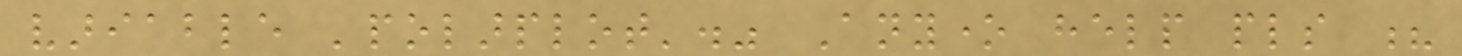variable 'polarplot'." Anyone help pls ?
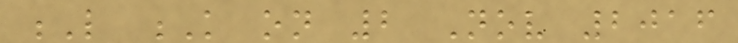L K on 2 Nov 2016
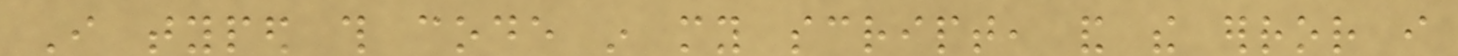I typed this code in my script, and the error i
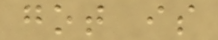got is
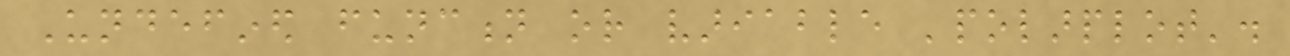Undefined function or variable 'polarplot'.
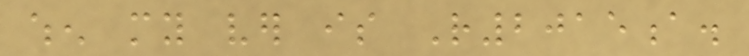when my ver is R2015a.
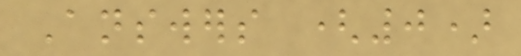Answers (0)
